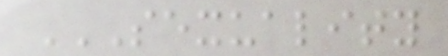SEXUALITY
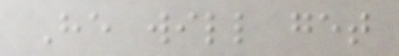He will get
